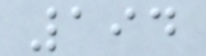194
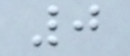0
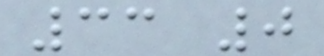33 0
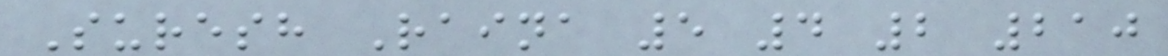Suresh Raina 5 4 2 210
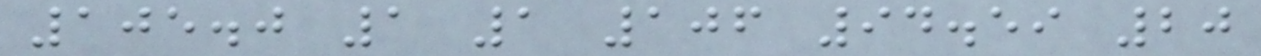105.0 1 1 106 94.59 20
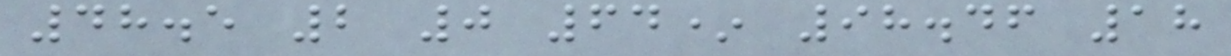48.5 2 0 64* 98.46 18
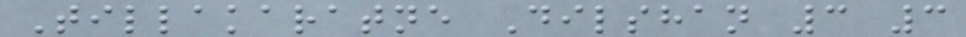Tillakaratne Dilshan 3 3
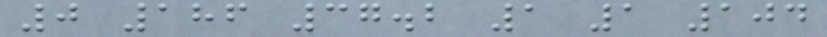0 186 37.2 1 1 104
